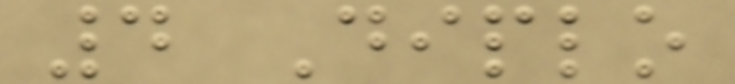4 Diplo
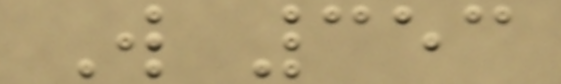W 353
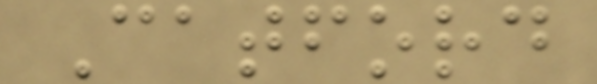Catford
